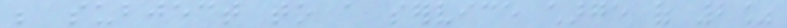be subject to a service charge of 2%
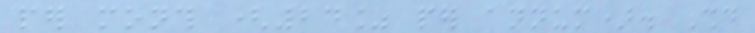per month (24% per annum). Should
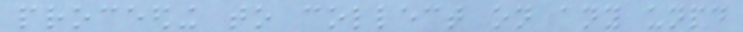proceeding to collect on any unpaid
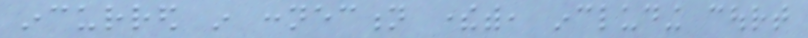incurred in connection therewith, including court
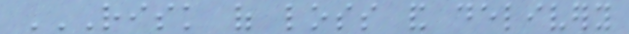RISK OF LOSS AND DELIVERY
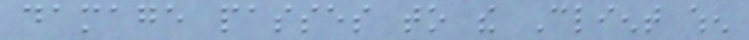damage passes to the Client when
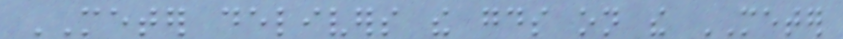METER delivers the goods on the METER
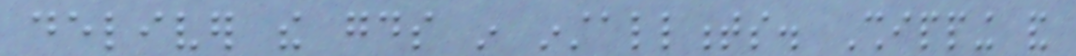deliver the goods in installments. Shipping and
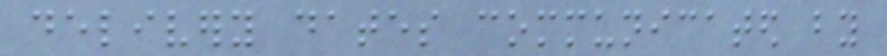delivery dates communicated by
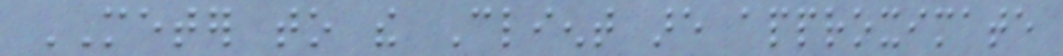METER to the Client are approximate
